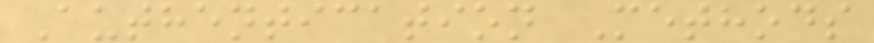Authentication Methods
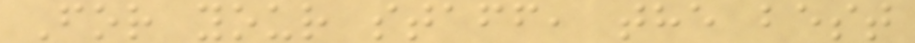For your staff, the best
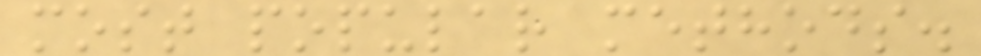most popular methods.
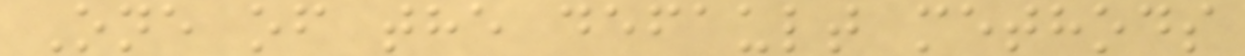One of the default methods
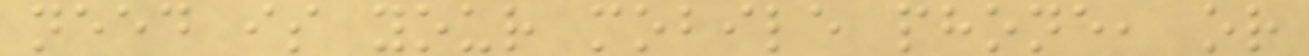need is your mobile phone, or
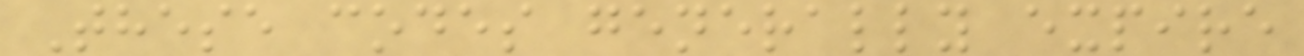These codes generally expire
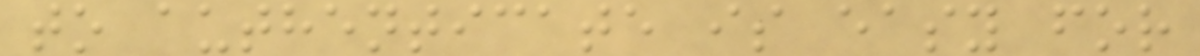to authenticate is easy for
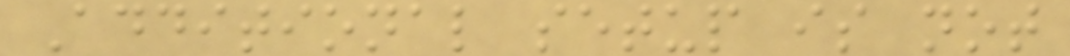Additional setup is not
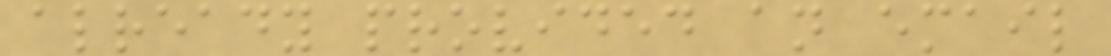already provided an email
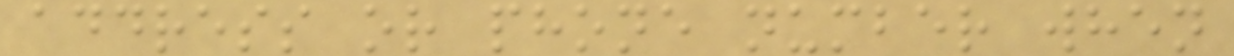address or phone number when
